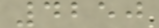4250
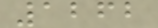1262
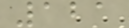121
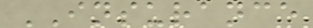INSURANCE
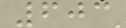603
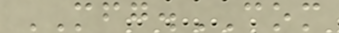MFG.COM
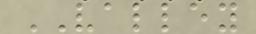VALLEY
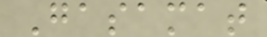Gasamat
